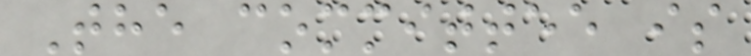The committee is
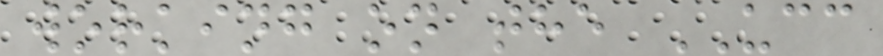working on the UCC
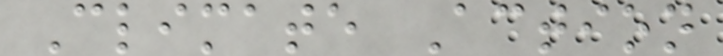Climate Action
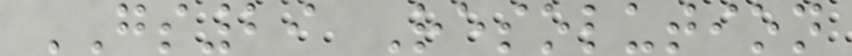GS29 Resolution
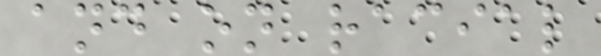and on racial
